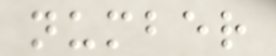number
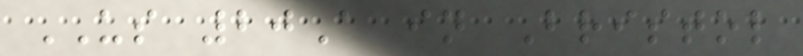US 20A in Bristol
